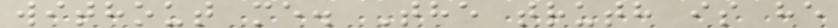without me. The truth is he
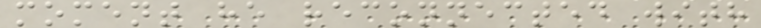moment he reconnected with
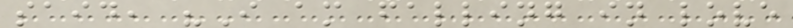said, "I am falling in love
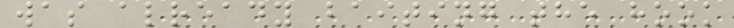was already baiting the hook
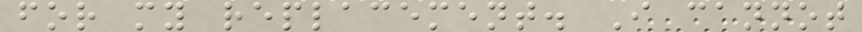for my replacement. I cannot
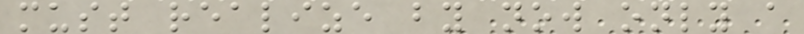must realize by now only a
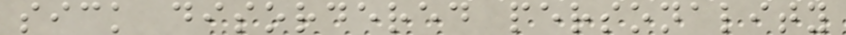sick disordered personality
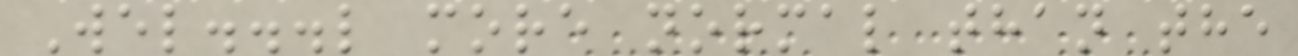Wel...l more normal than the
